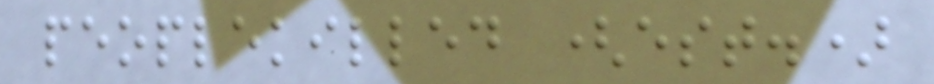peoplekilled (est.)
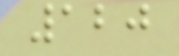120
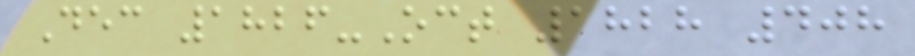Dec 1826-Oct 1828 408
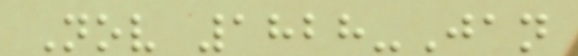Nov 1828-Jan
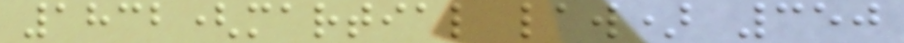1832(martial law) 350
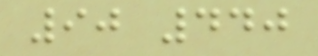90 440
